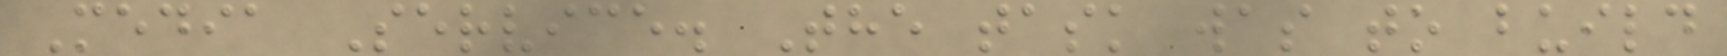Media Service. The task was to build
